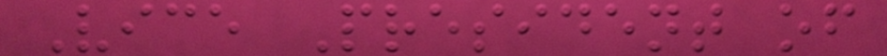Vice President of
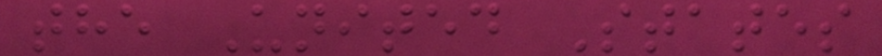the United States
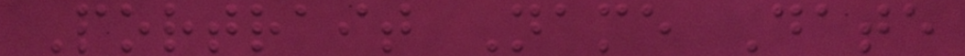Portrait Name Date
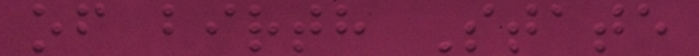of birth State
